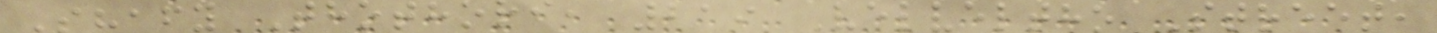Shafy Thothori, 219 Velveltho Street,
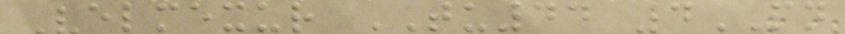Velmexur TU44 4PN
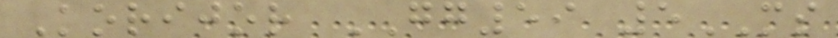Korijor GG59 5MS
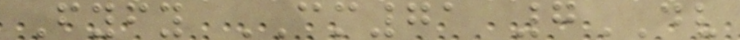Fyfy CM71 7DV
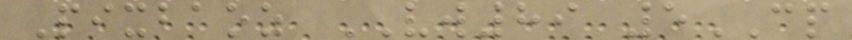Pixbaoz VW89 5CP
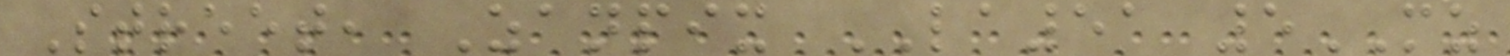Street, Zanpix LA51 5MZ
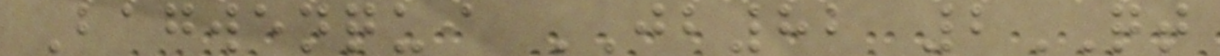Bagwenqui JB82 2QT
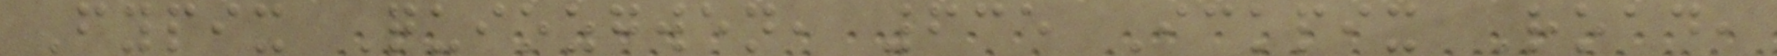Fypix Quiozgwen, 635 Ickpix Road,
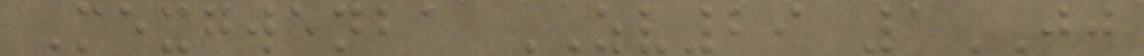Mexgwenba ZV29 1JJ
